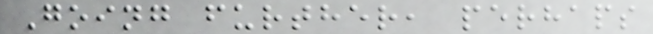Going further, perhaps
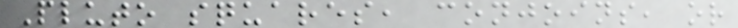Pluto squares, conjoins, or
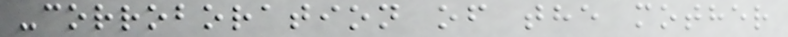-corroboration of the mother
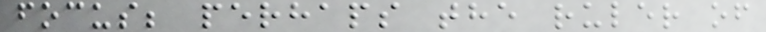focus; perhaps the ruler of
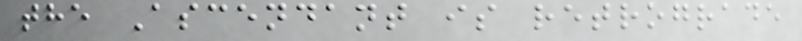the Ascendant is retrograde
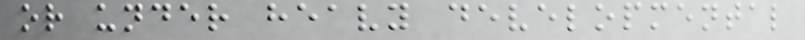or under heavy developmental
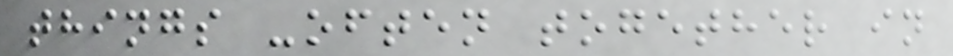things -often together in
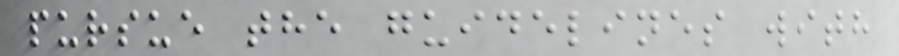pursue the guidelines with
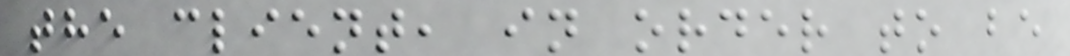the client, in order to be
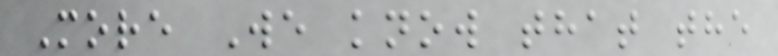More We know that the
